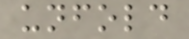unfold
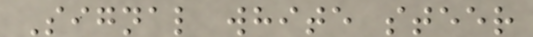Signal white steer
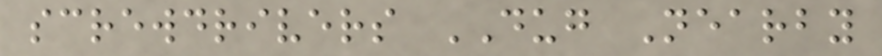screwdrivers DUG Nearby
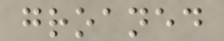groaned
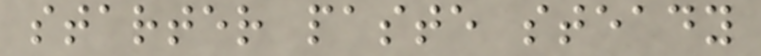starter paste steady
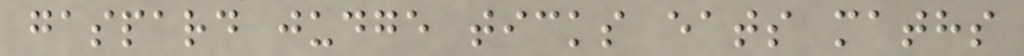gaspard judge ticks eats maths
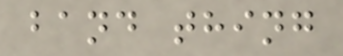band thing
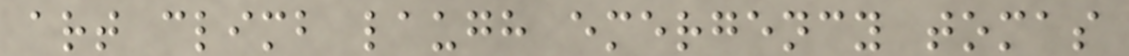art climb laugh emergency tomas
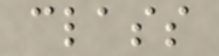class
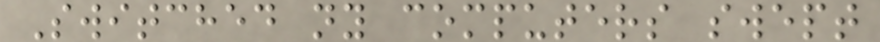Switched ny computers swept
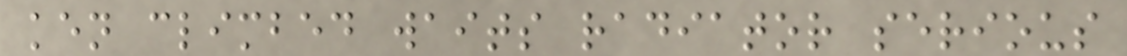ken climbed waits radiator serious
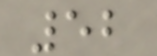52
